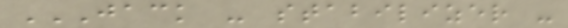JACK - STABILIZER -
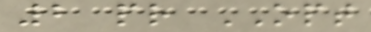2 pr OPT
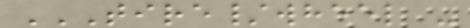TIRE/WHEEL -
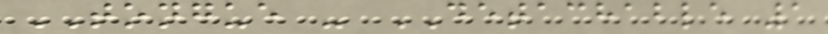TONGUE - DETACHABLE 1
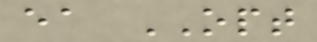ea OPT
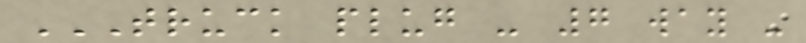TRUCK PLUG - 7 WAY -
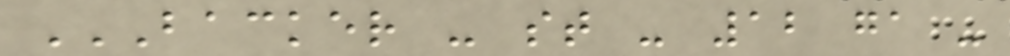BACKER - ST - 12 GA -
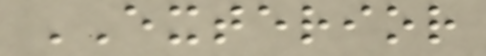EXTERIOR
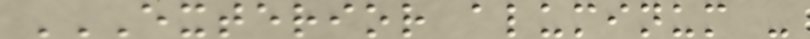EXTERIOR ALUMINUM -
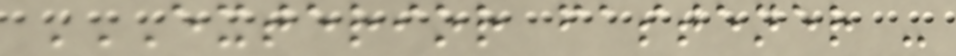EXTERIOR FASTENER -
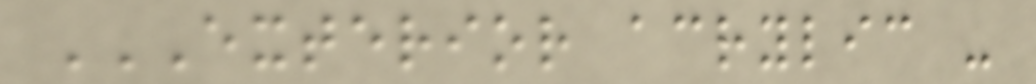EXTERIOR ACRYLIC -
